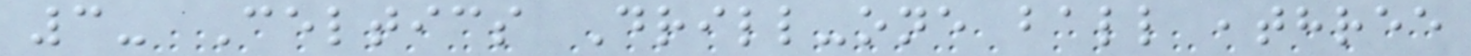3- Celtics Drill-one ball ,three
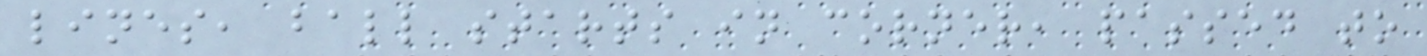lines, ball starts in corner, passed to
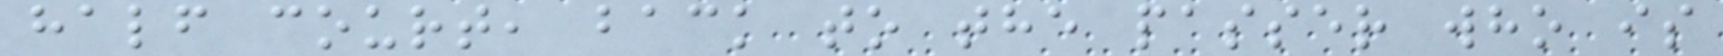half court, back to the passer who is
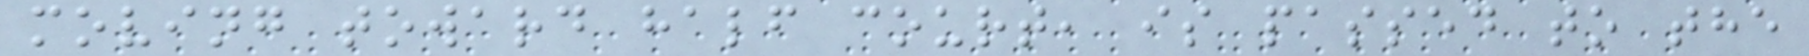moving toward half court, is passed to the
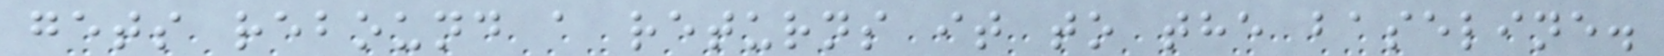gets rebound a returns it to the baseline.
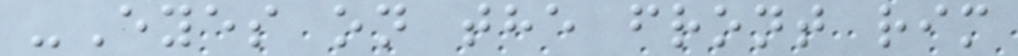-Eyes on the front rim
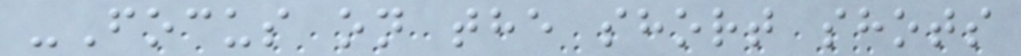-Focus on the short shots
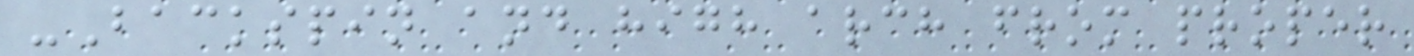-Backspin and high arch from proper
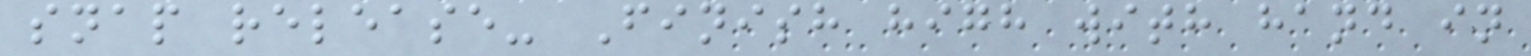snap release- Finish high with hand in
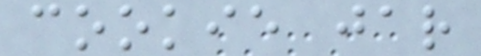cookie jar
